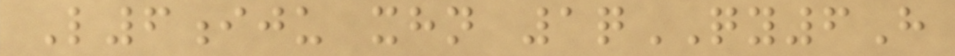L6iju xhn 1qQY6H
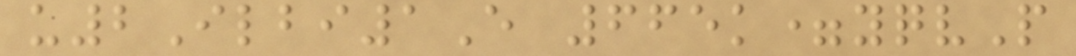u2Ilbi1E 665k=yqvP
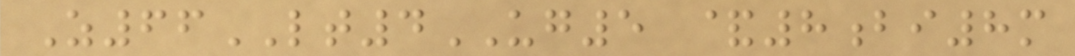Z66LT4UG5 &8bi8m
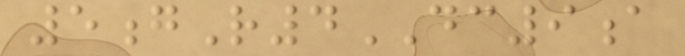5gR4DC9a
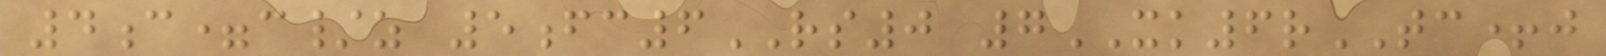4c=c/z 5fc6RS0 7XK6rTC+j
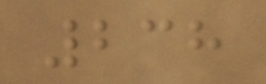238
